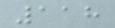118
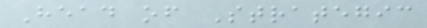Head of Strategic
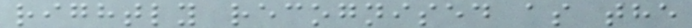rightly recognised as the
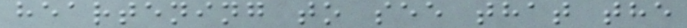heartening to see that the
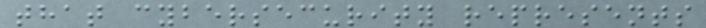that cybersecurity represents
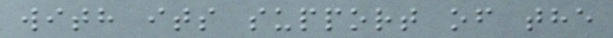with its support of the
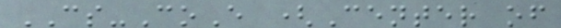CS-CoE (Center of
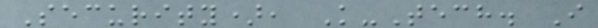Security), K-Tech. I
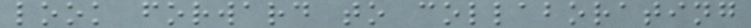look forward to collaborating
